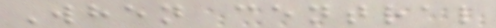When central
